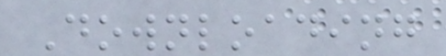Downloading
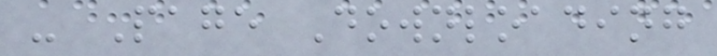- Page Downloading
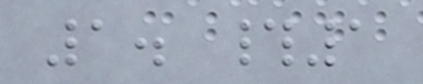1. #1
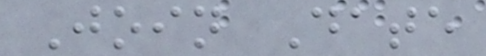Join Date
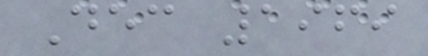Dec 1969
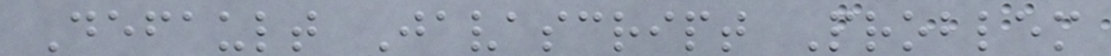Default Javascript Problem
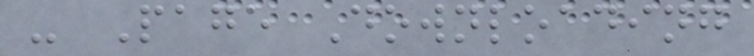- Page Downloading
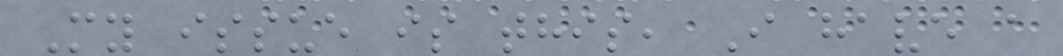My issue is this, I have a
